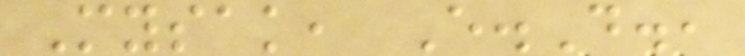Mysak, E.D.,
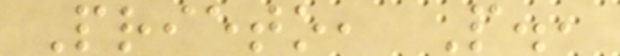Prieto, P.,
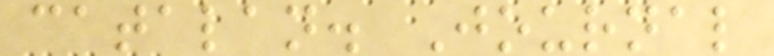catalan. Journal
